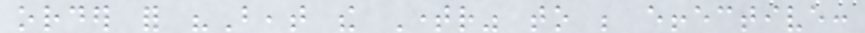order for "Beat the Timer" to be effective:
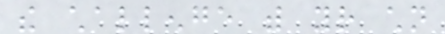the challenge with your children
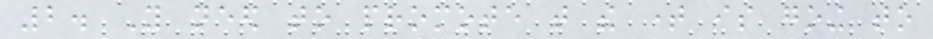2. You need to promote that the time is going to
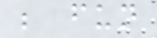be fun
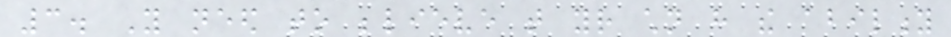3. You need to believe that your children have the ability
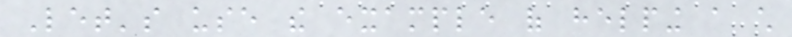Let's use the example of helping a child
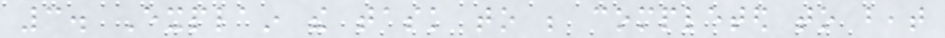3. Explain the task to be completed to beat
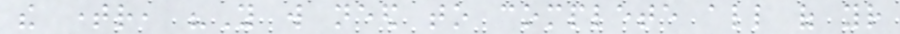the timer, "You will need to complete all of your
